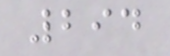294
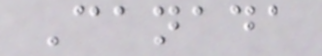Canada
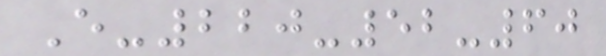E-220-52-60
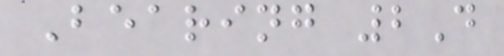Bearing 2D
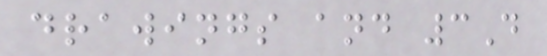drawings and 3D
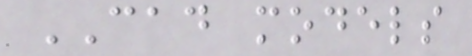CAD models
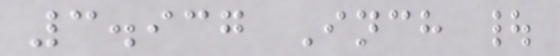3.937 Inch |
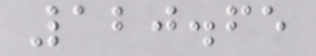120.65
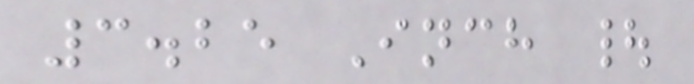3.25 Inch |
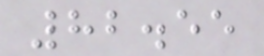82.55
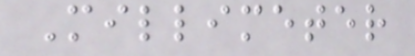Millimeter
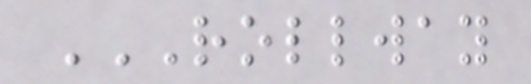ROLLWAY
